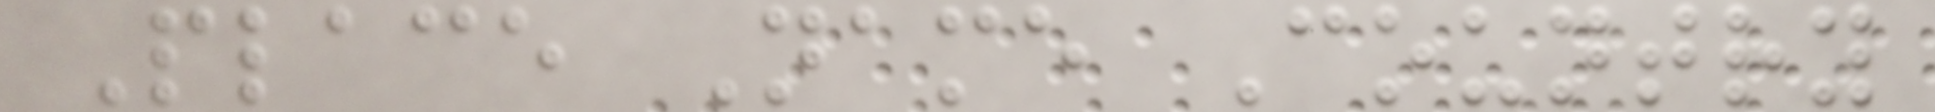Place Name Country
